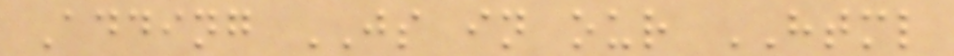Adding JS in our HTML
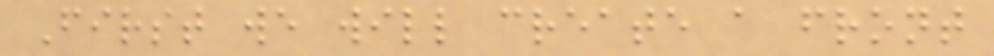First we will create a front
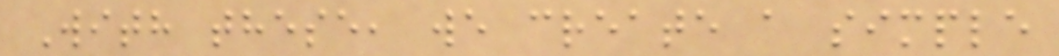With these, we create a simple
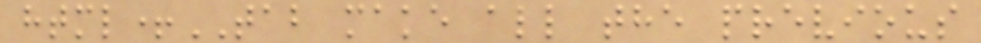html+TAB make all the previous
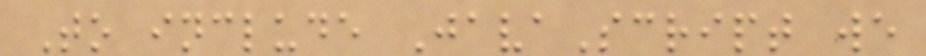To include JavaScript we
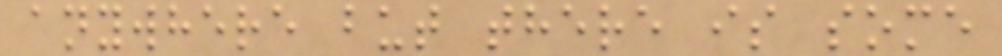anywhere but there is some
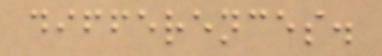differences.
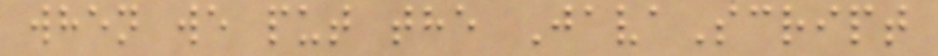when we put the JavaScript
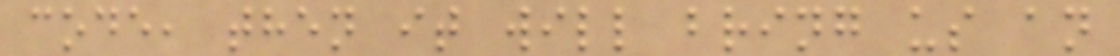code, then it will bring us an
